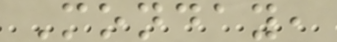Monday,
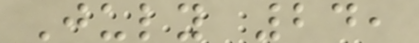July 24,
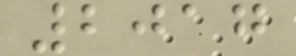2017
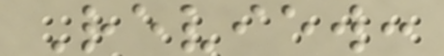Review:
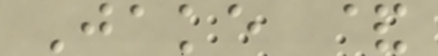Jake &
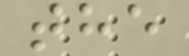the
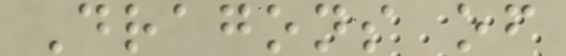Dragons of
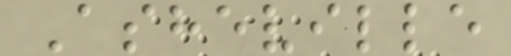Asheville
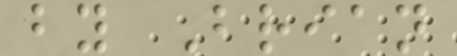by Brian
